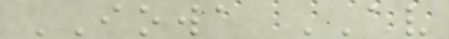IOWA AV
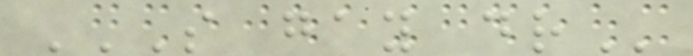S GAY DR
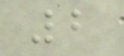2
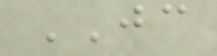JC
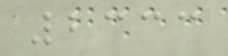2333
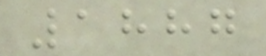1887
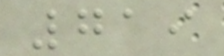719
